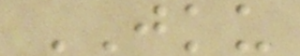JKU
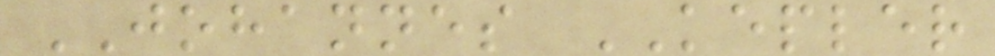JOHANNES KEPLER
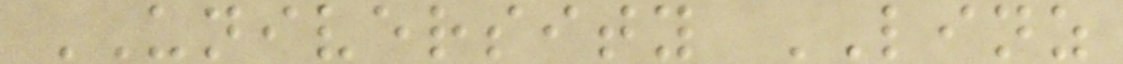UNIVERSITY LINZ
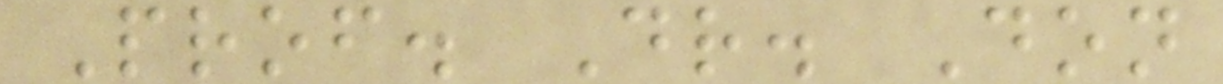Prof. Dr. Don
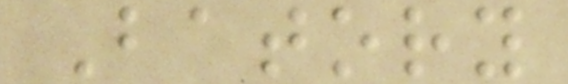Batory
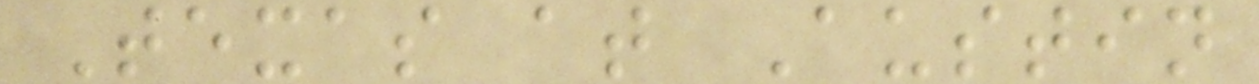Texas at Austin
